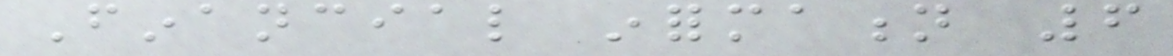Financial information 6
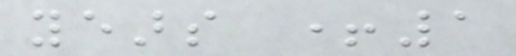years +1
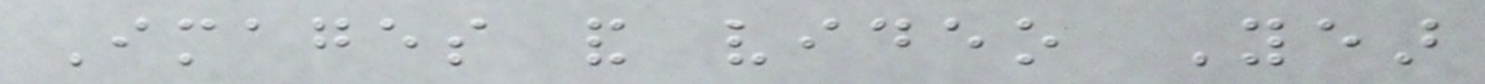Images and video Year
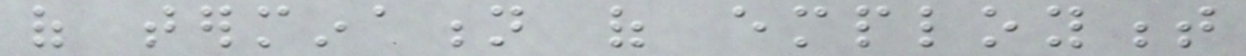of termination of employment
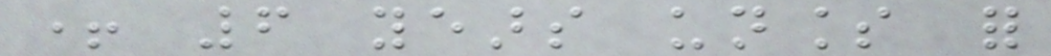+ 6 years unless for
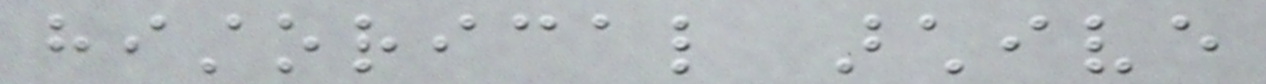historical archive
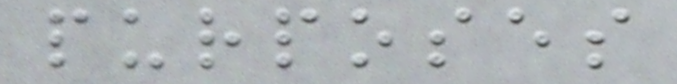purposes
